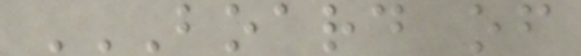BOARD OF
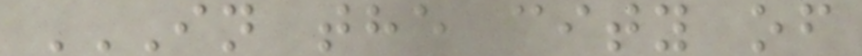IN THE CITY OF
